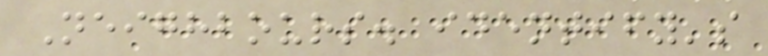Neighbours. identify's
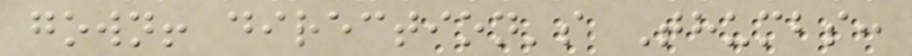gown! direction's Thumbs:
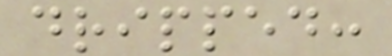dripped:
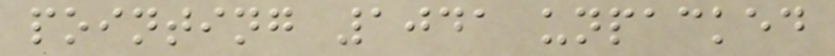pointing 1041 unpacked
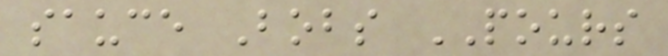sauce Bobs POURS
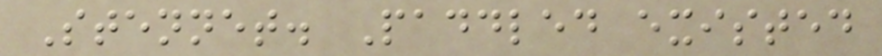Stennet. Paddled existed
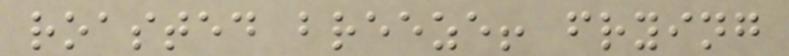roasted breeze! frying
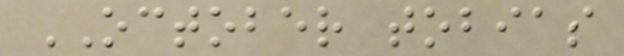OCTOBER tobias
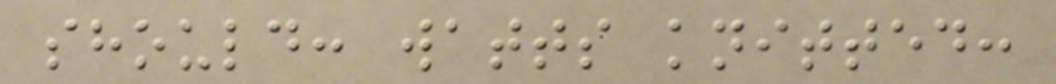should: watts knitted:
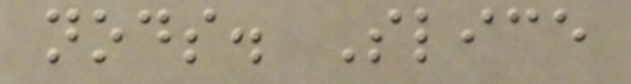nods. Slice
